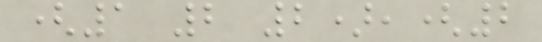(1 2 2),(2
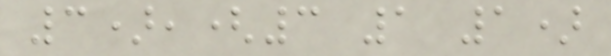3),(3 1 1)
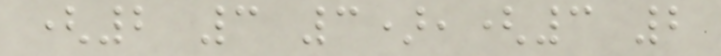(2 3 3),(3 2
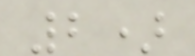2)
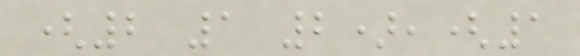(2 1 2),(1
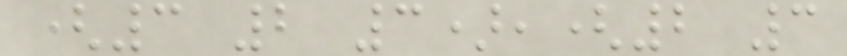(3 2 3),(2 3
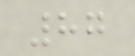87
